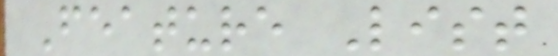Feature List
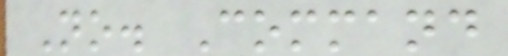No. Command
